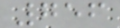756
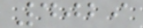4029
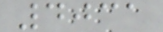4031
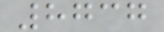8737
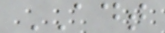ADT
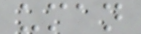uman
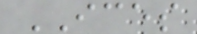ICES
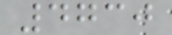4730
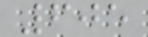605
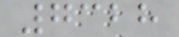7328
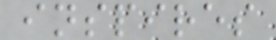inspires
